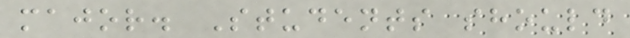major. Students should
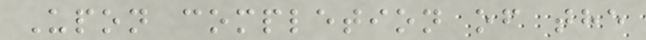Upon completion of the
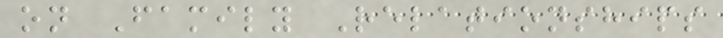on Family Relationships
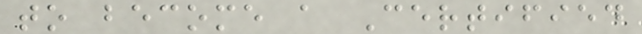to become a Certified
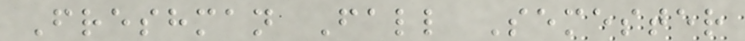Freshman Fall Semester
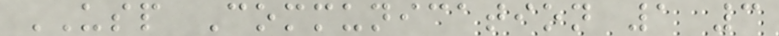USP Communication 1 3
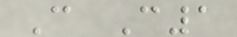C C1
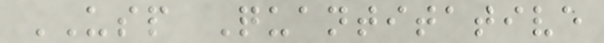USP Quantitative
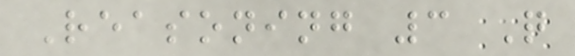Reasoning 3 Q
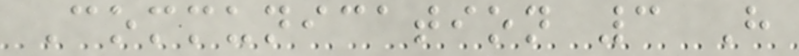Communication 3 H
